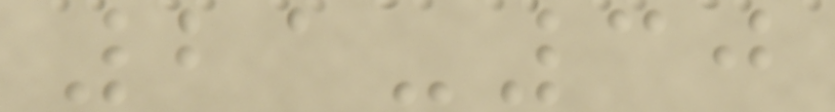21-30
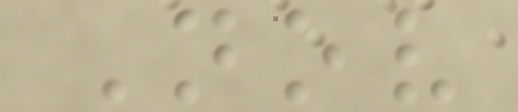Nov
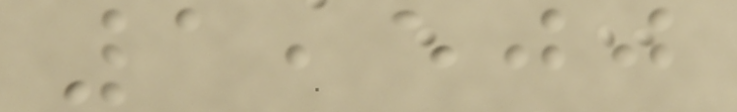1,500
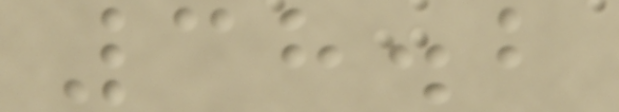38.2
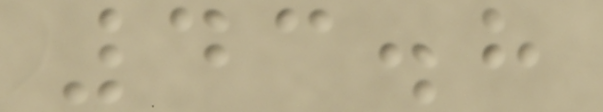43.8
